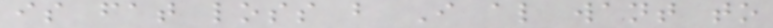is fat loss but I also want to
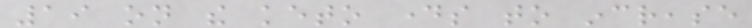19 on the keto days to increase
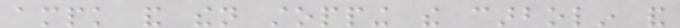ampk and then stopping the carbolin and
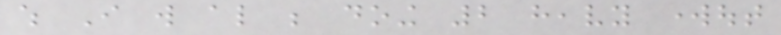which I will also be doing 2 heavy workout
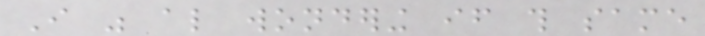I was also wondering if this same
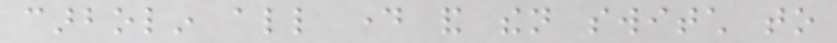carbolin all day and then switch to
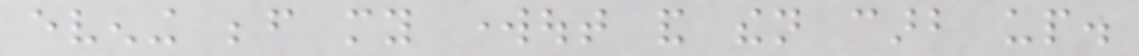evening before my workout and then carb up.
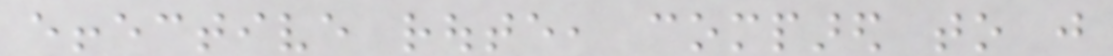effective route, compared to just
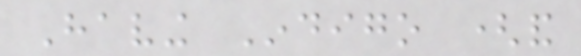Having Indigo (and
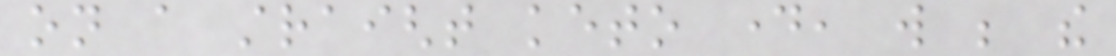on a straight keto day, will be the
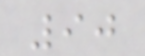90
